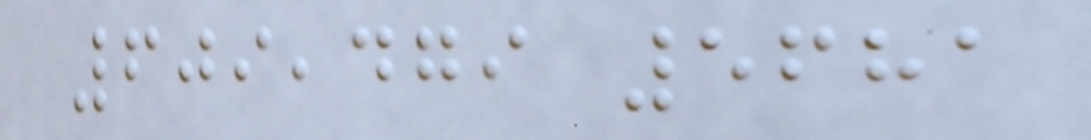609,479 5681
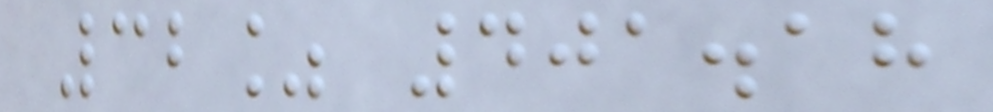32% 401.18
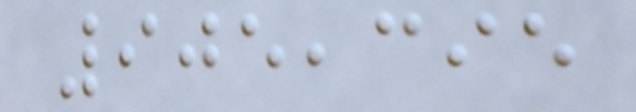905,395
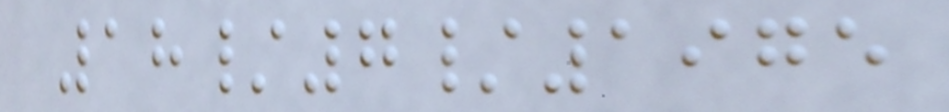18/7/1975
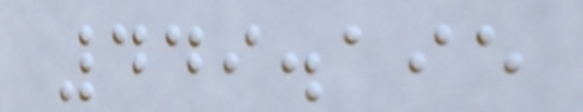449.195
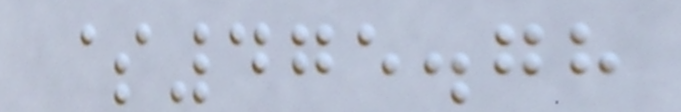$475.78
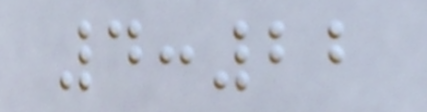4:22
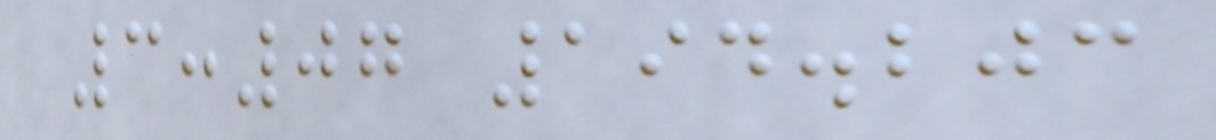3:07 194.203
